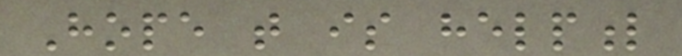Hope that is helpful
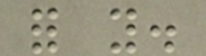for you.
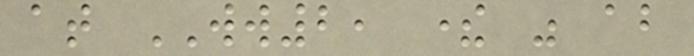at WW2, there was about
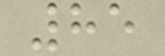85
